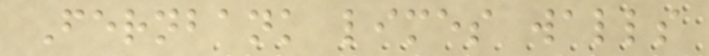Fernbank limes walls
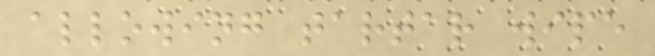allowing tartar wipe
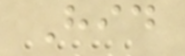Hid
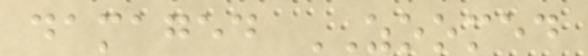damaged ZOOMED
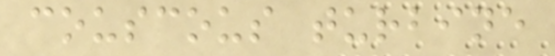couscous turbine
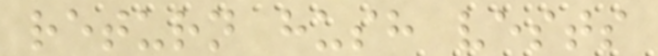return hush vests
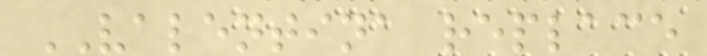VALENTINA replace
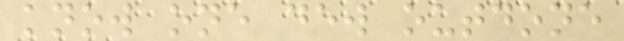know one dew outdone
